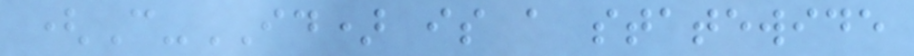(C-ID) is a statewide
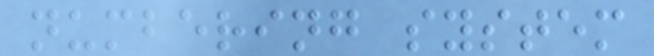numbering system
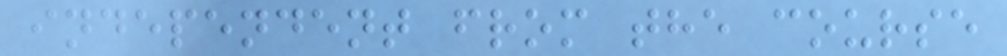independent from the course
